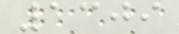1309
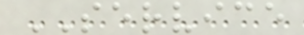SERVICE
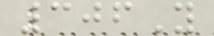306Y
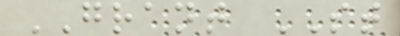GRANT ST
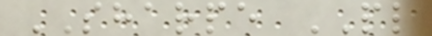SHARPE PL
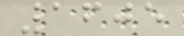1605
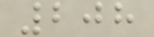208
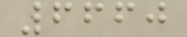6660
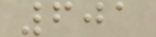601
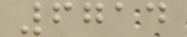6714
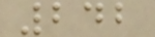242
